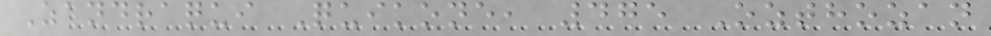Zandraqui Quikone, 475 Ozthozan
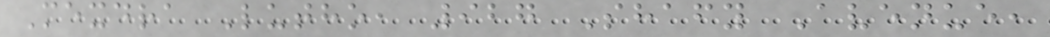Mexdra Lutho, 927 Shafy Avenue,
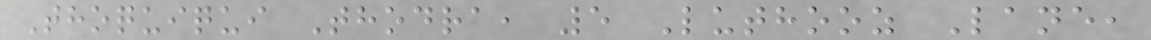Thoquiqui Thodra, 5 Luthooz Lane,
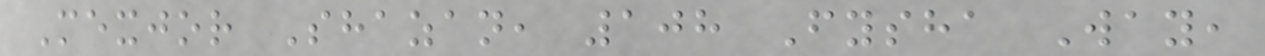Mexjor Shazan, 108 Fysha Way,
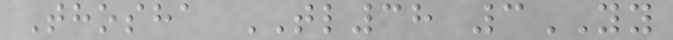Thosha TL38 3YY
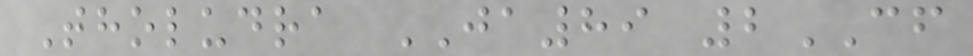Tholudra JA89 2CF
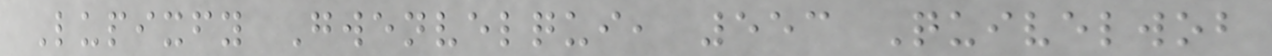Lupixfy Gwenvelqui, 553 Quivelwob
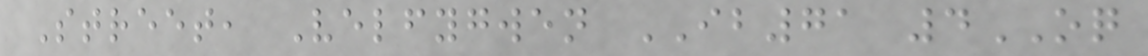Street, Velfygwen IB71 4OQ
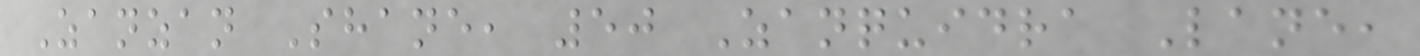Zanzan Shane, 50 Zanquidra Lane,
